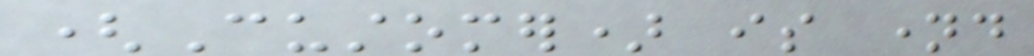(Customer) is named
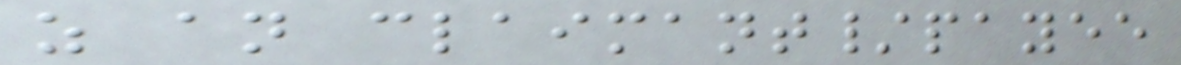as an claimant/payee
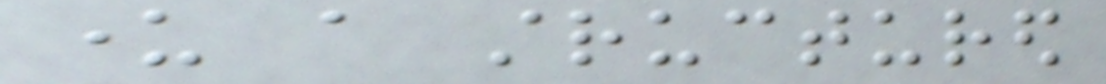under a structured
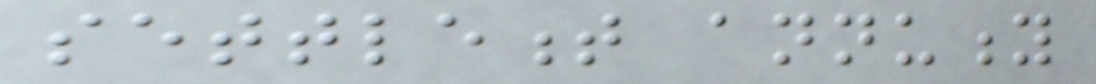settlement annuity
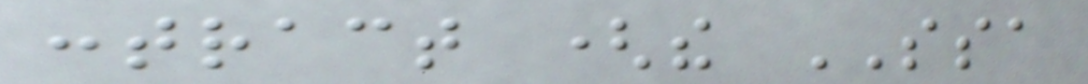contract (the SSA
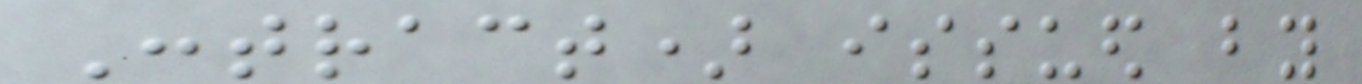Contract) issued by
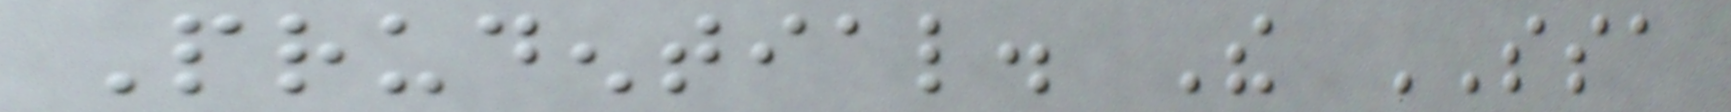Prudential. The SSA
